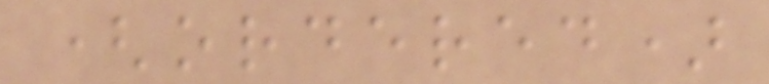(ordered)
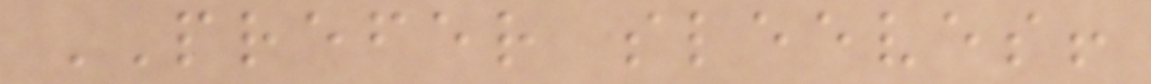PREFER sleeves!
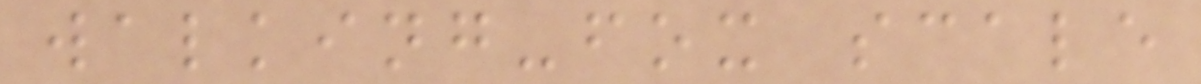walking-fox scale
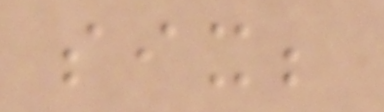six;
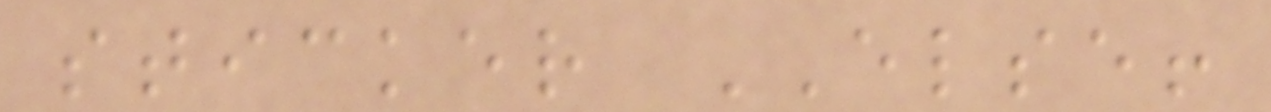sticker ELSE!
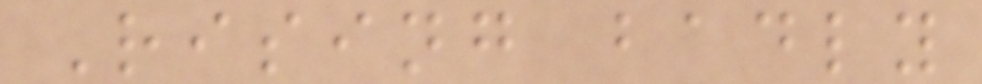Rising badly
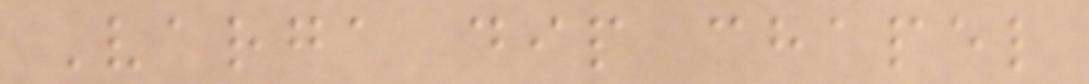Varga dip chapel
